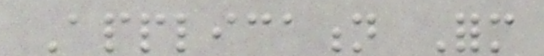Application Form
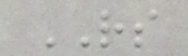RS
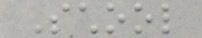School
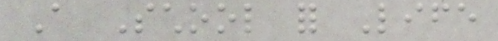A School for Life
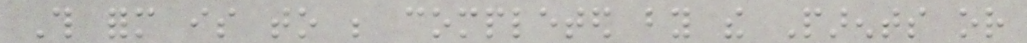This form is to be completed by the Parents or
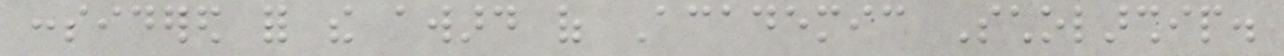considered for the award of Academic Scholarship.
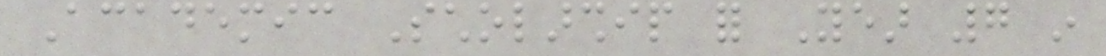Academic Scholarship for Year 7 in
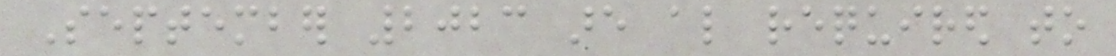September 2023 are also required to
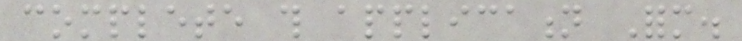complete this application Form.
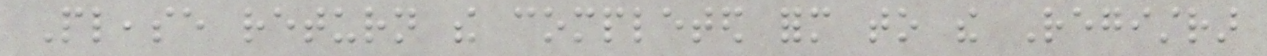Please return the completed form to the Registrar
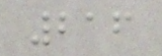216
